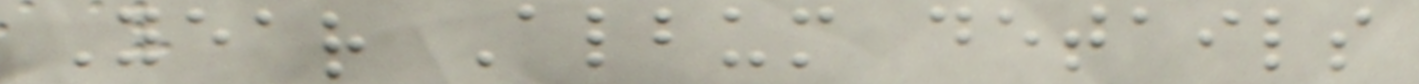Year Album details
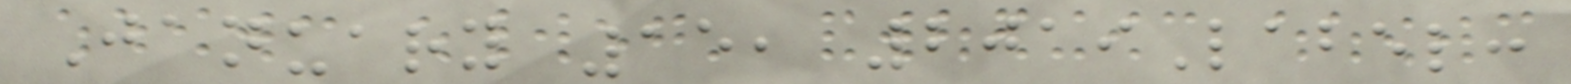January 15, 2019Label:
